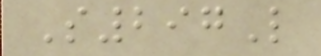S297L
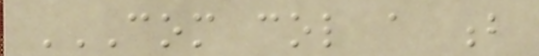COM COL A B
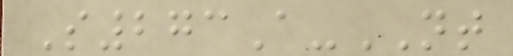S273A-NT
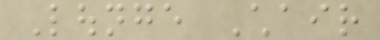Lounge Chair
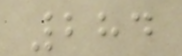284
